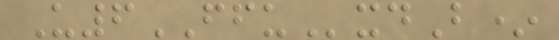U6FFUxdB*
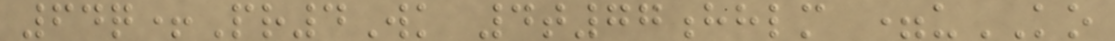64q+Pr4Wk 4t77hhlm =uKO
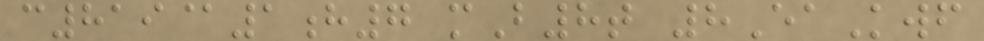c819@1h7 mB8t 8EaKwf
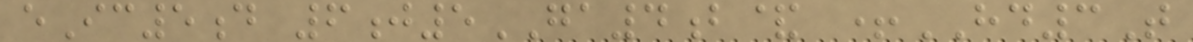eIc5d 6j5GA4b& +HD3T
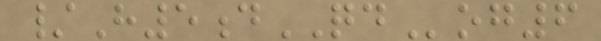/H5dQDog6
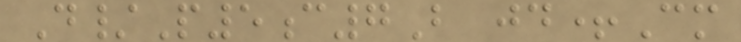D/P5c7B jd+Cm
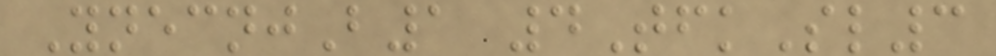YnecnjB1 4TfkSl3
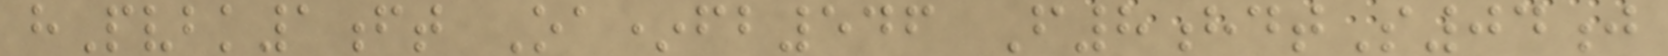hPvbk1ft Oa*fb546 F8hdtS04j
